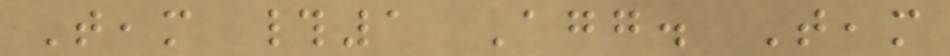Team #1 Agg. Team
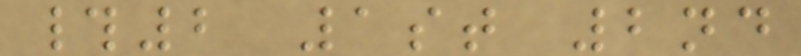#2 1st 2nd
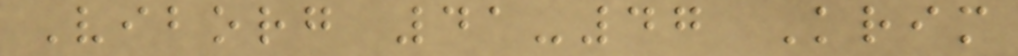Viborg 41-47 Krim
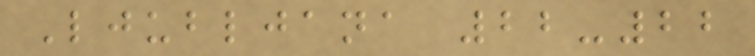Ljubljana 22-22
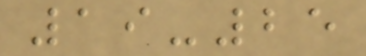19-25
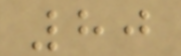80
